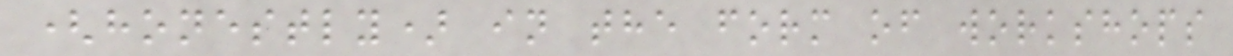(honestly) in the form of workshops
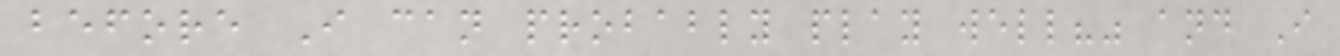before I can probably play well?" and I
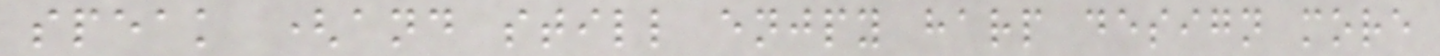speak (and still enjpy harp design more
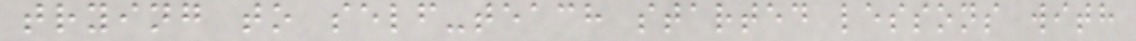trying to self-teach started lessons with
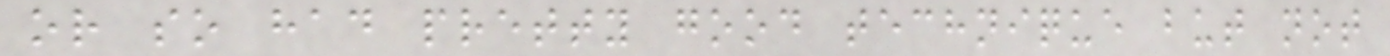or so had pretty good technique but not
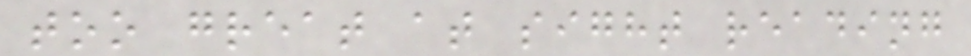too great at sight reading
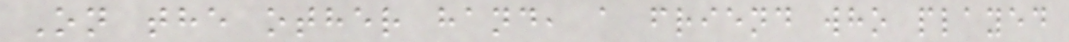On the other hand, a friend who played
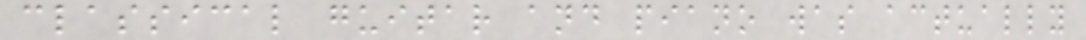classical guitar and piano was actually
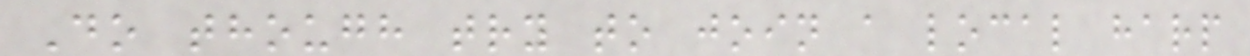Do though try to join a local harp
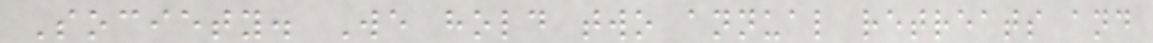Society. We hold two annual retreats and
